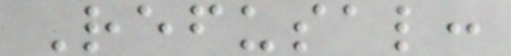Refusal:
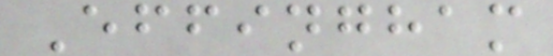Effingham
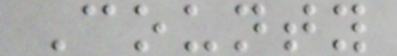County
